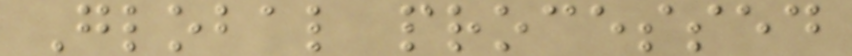Global processed
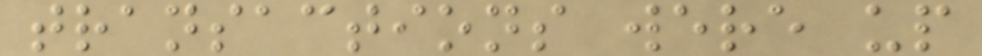transactions were up
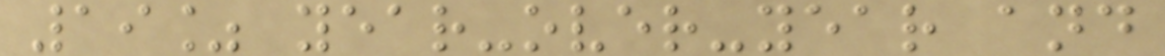19% year-over-year and
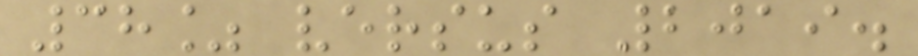38% versus 2019.
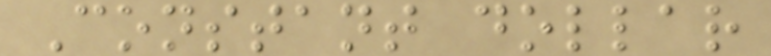Constant dollar
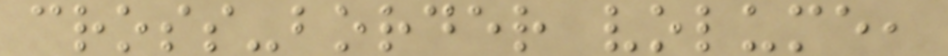cross-border volume,
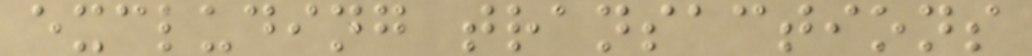excluding transactions
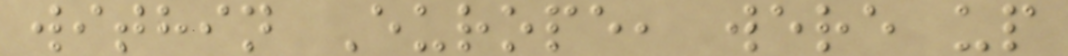within Europe, were up
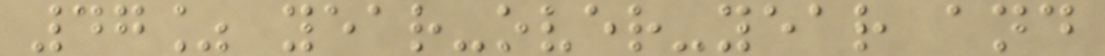47% year-over-year and
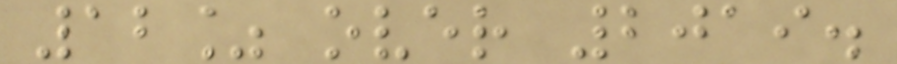12% over 2019.
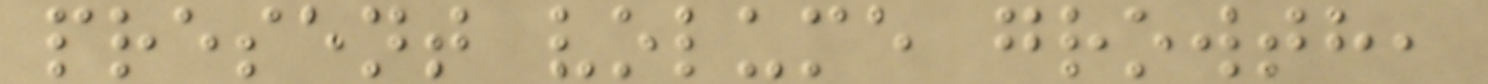present volume growth,
